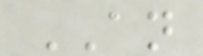AN
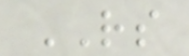RS
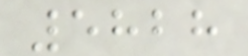5828
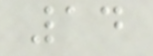14
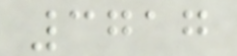3717
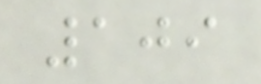109
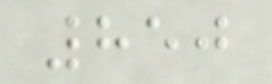850
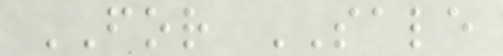FOR SALE
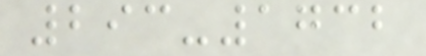293-1732
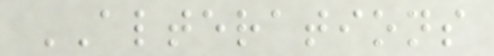ALTERATIONS
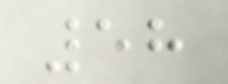58
